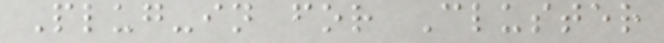Plug-in for Cluster
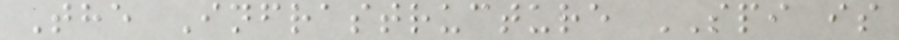The Infrastructure SPI is
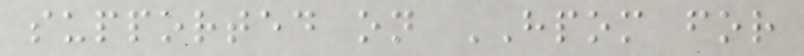supported on HPOM for
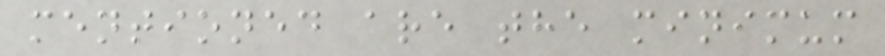mentioned are the minimum
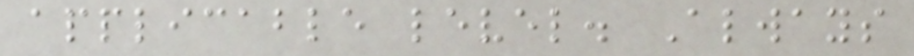applicable level. Always
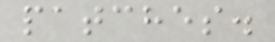patches.
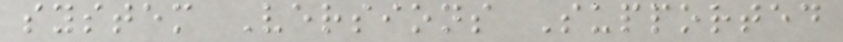system Versions Supported
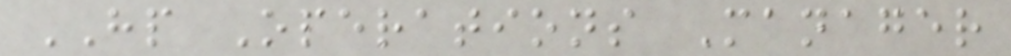HP Operations Manager
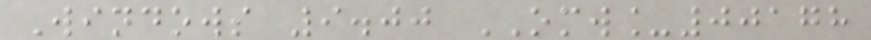Windows 9.00 OMW_00178
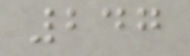247
